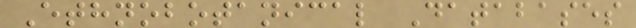Ethnobotanical Databases
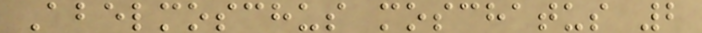Abelmoschus moschatus 2
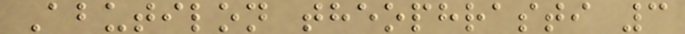Abutilon theophrasti 3
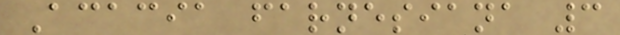Acacia farnesiana 3
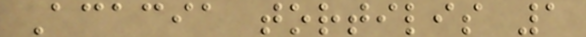Acacia tortilis 1
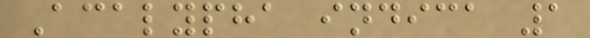Acalypha indica 1
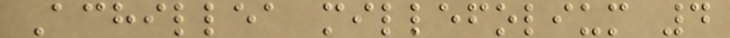Achillea millefolium 4
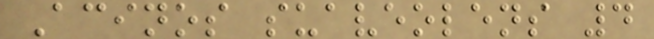Acinos suaveolens 4
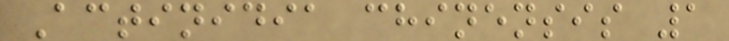Actinidia chinensis 1
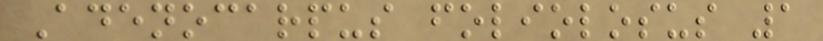Adenocarpus foliolosus 1
